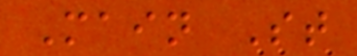Main St
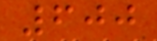600
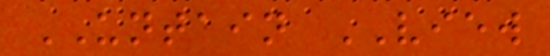UNTAIN VIEW
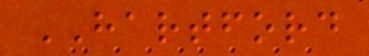HARTFORD
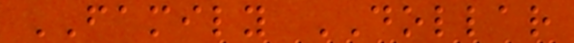FAMILY DOLLAR
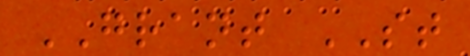GRANT ST
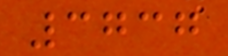3737
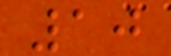10
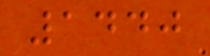1440
